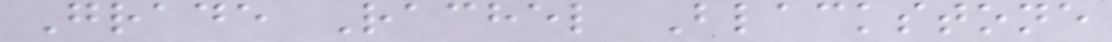Grade Rachel Blackstone
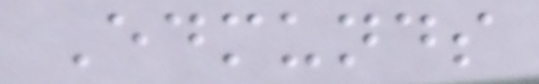Edmunds
